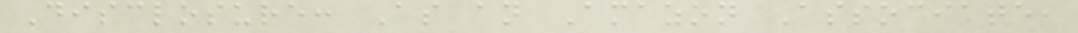Disclosure: As an Amazon Associate,
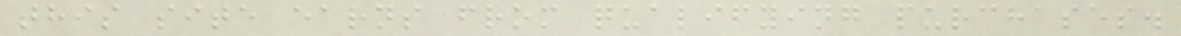this site earns from qualifying purchases.
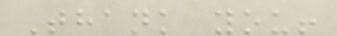Thank you!
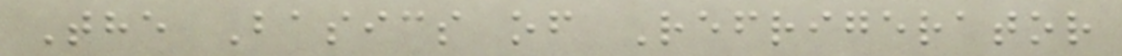The Basics of Refrigerator
